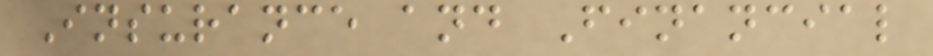Insurance and Financial
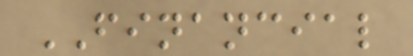FINANCIAL
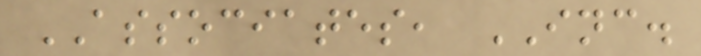ASSOCIATES, INC.
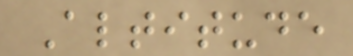Altitude
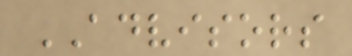ADVISORS
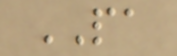PA
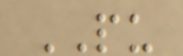PU
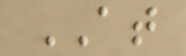AT
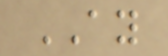AY
